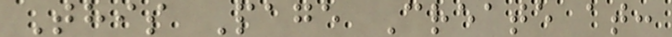This Page Create at:
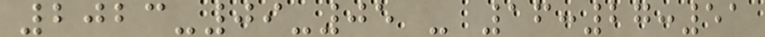2023-09-05 - 16:27:51
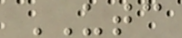UTC
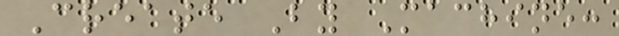Create By Machine:
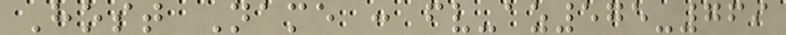Host Name : fv-az575-769
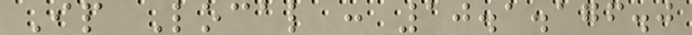Ip Local : 10.1.176.0
